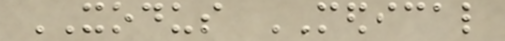XODUS MEDICAL
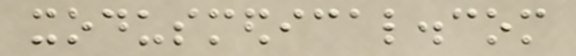xodusmedical.com
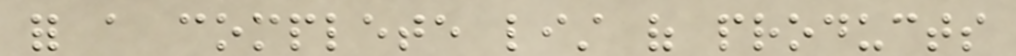for a complete list of products
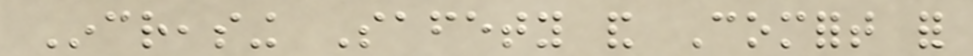Increasing Safety and Comfort for
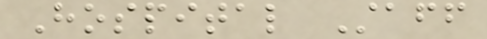Hospital Staff
